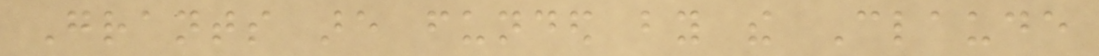Grants are funded by the Claude
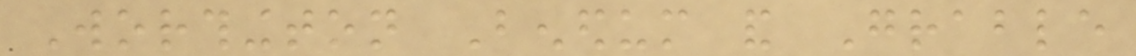Worthington Benedum and Grable
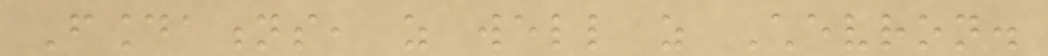Foundations, as well as Chevron.
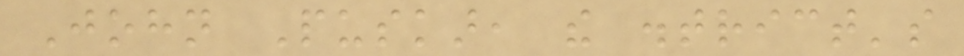John Puskar, the district's
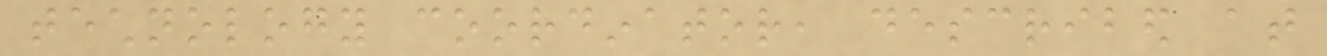technology coordinator, described at
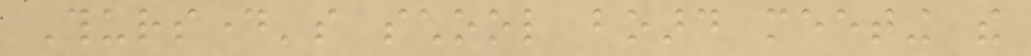Thursday's school board meeting the
